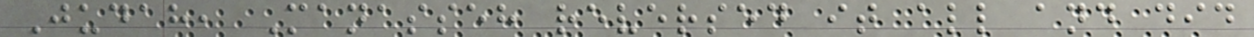Judah, Manasseh reversed it all and did
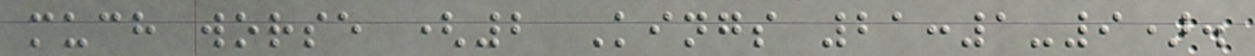much worse (2 Kings 21:1-9).
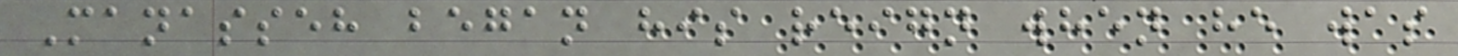Manasseh began his reign when he was
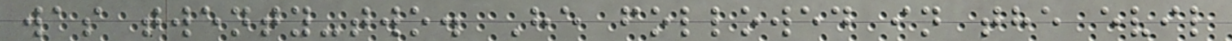was twenty-two. He followed in the evil
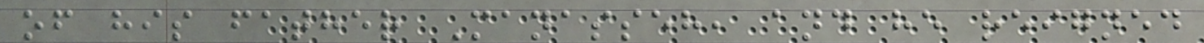of his father Manasseh, and he reigned
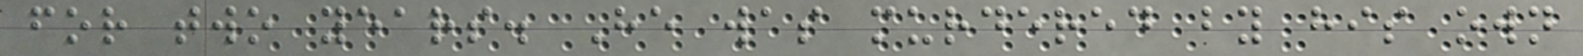for two years. He was murdered by his own
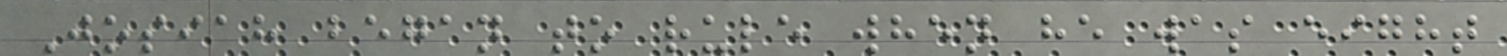Josiah began to rule when he was eight
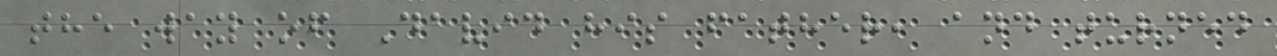the way of David his father, and turned
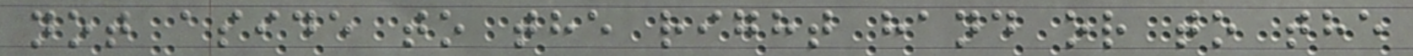not aside to the right hand or to the
